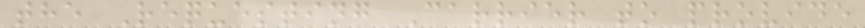the Requesting Carrier to provide
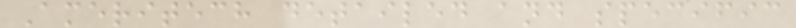Ameritech detailed and specific
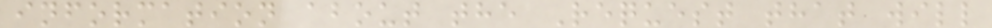information about the Request that will
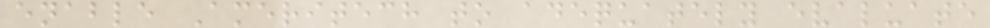enable Ameritech to adequately evaluate
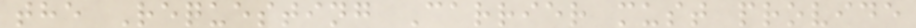the Requesting Carrier must provide
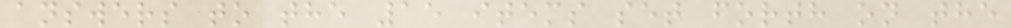answers to the 15 items set forth on the
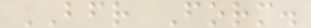BFR Form.
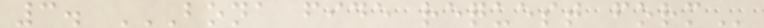3. BONA FIDE REQUEST FORM
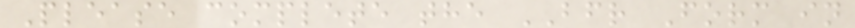Please complete the BFR Form in
